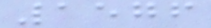1576
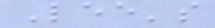Lee's
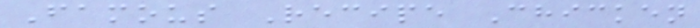Famous Recipe Chicken
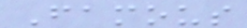Famous
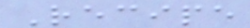Recipe
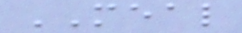MEAL
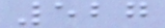527
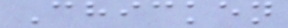Chicken
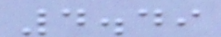4.49
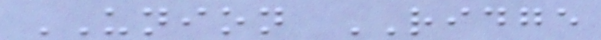UNION RIDGE
